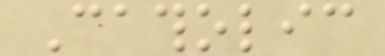Catholic
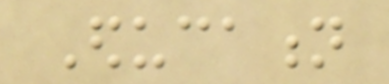Education
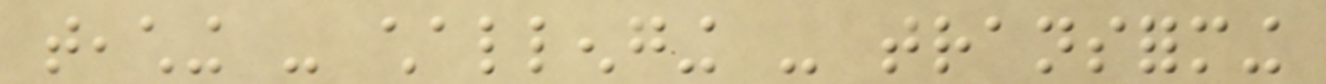teaching - challenging - transforming
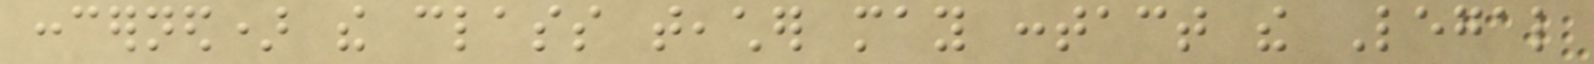concerned) the class teacher may contact the Legal
